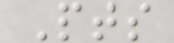Pts
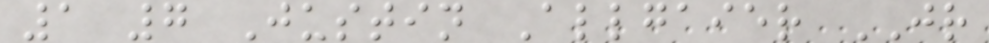1 7 Justin Allgaier JR
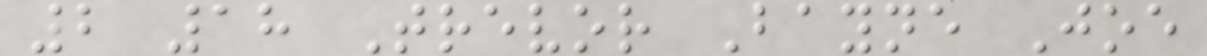2 18 Trevor Bayne Joe
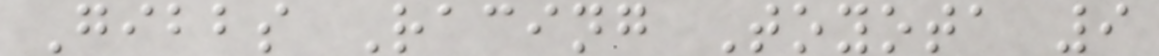Gibbs Racing Toyota 9
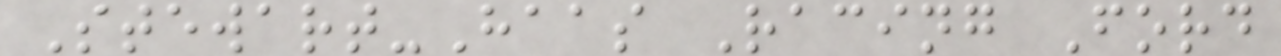Stewart-Haas Racing Ford
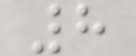8
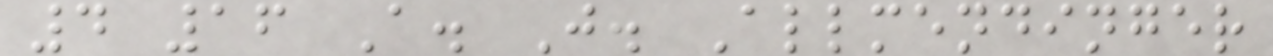4 16 A. J. Allmendinger
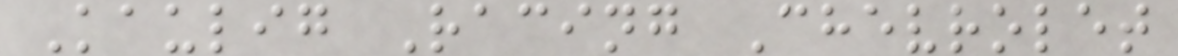Kaulig Racing Chevrolet
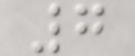7
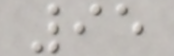95
